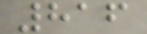816
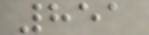851
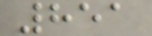851
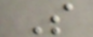S
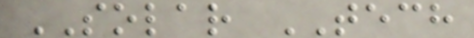SOLAR TECH
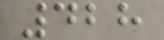428
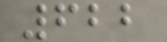622
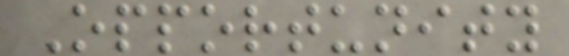Opportunity
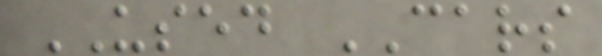USED CARS
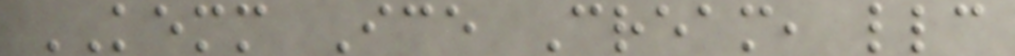KEMM Ice Cream, llc
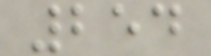254
